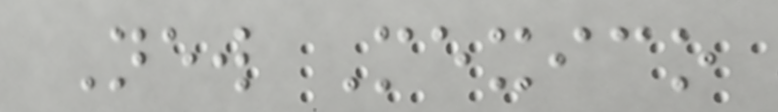New Mexico
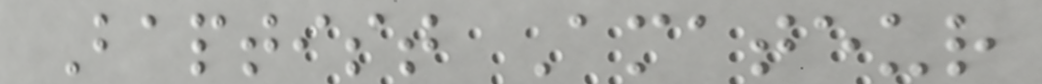Baptist Amateur
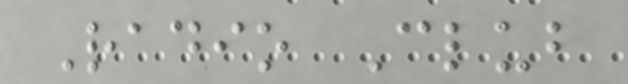Radio Club
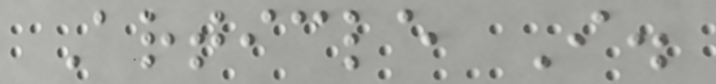Article I.
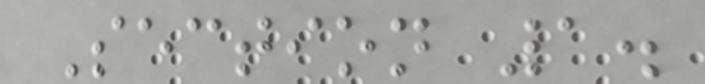Section 1.
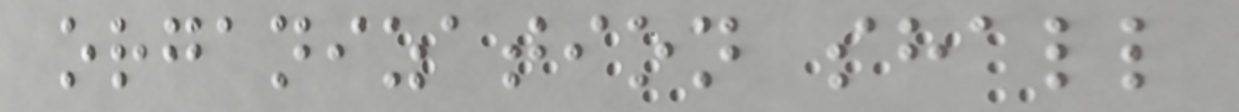organization shall
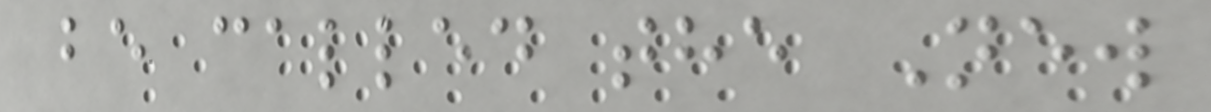be called the New
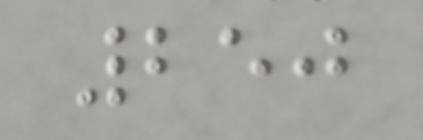250
